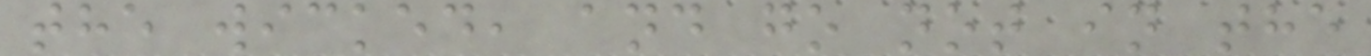the wicked, and go not in the
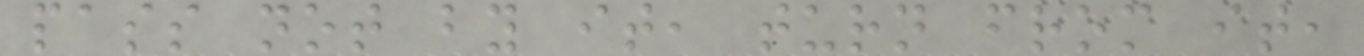pass not by it, turn from it,
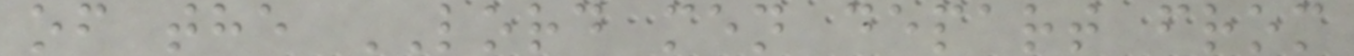of the LORD men depart from
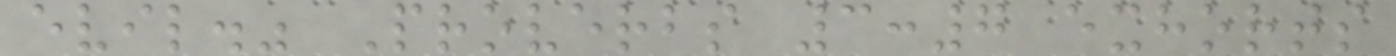evil." Proverbs 3:7 exhorts
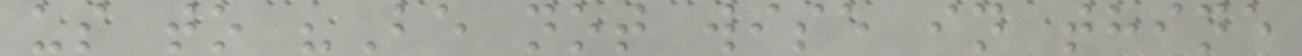us to "Be not wise in thine
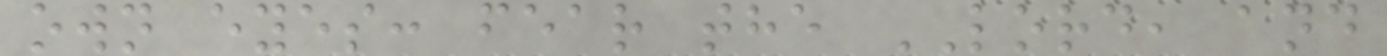own eyes: fear the LORD, and
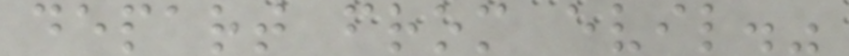depart from evil."
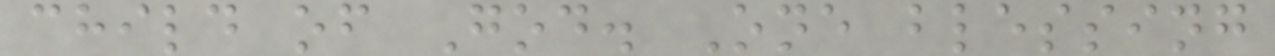child of God. One blessing
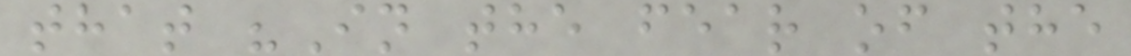that "In the fear of the
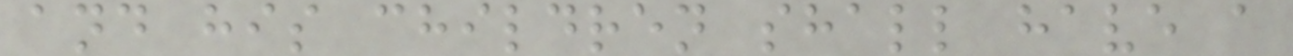and his children shall have a
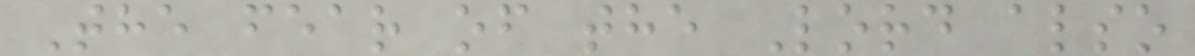The fear of the Lord also
